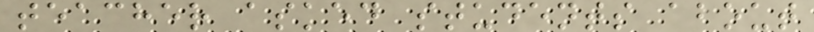teacher asked students about
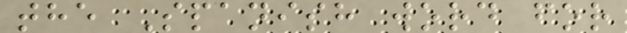the Spanish word for
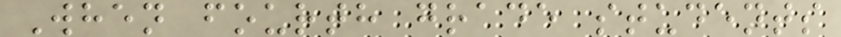When fourth grade students
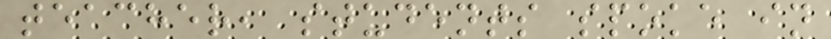teacher, students spoke in
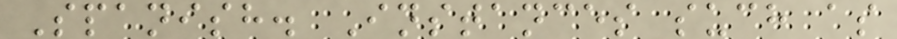Spanish. Instances such as
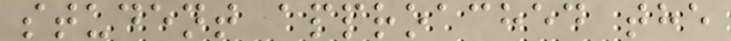student approached the
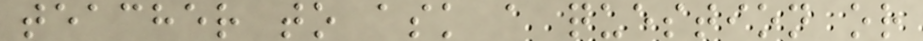teacher to ask a question or
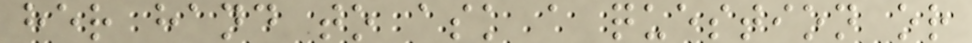her hand to ask a question or
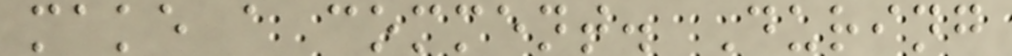make a comment. During
